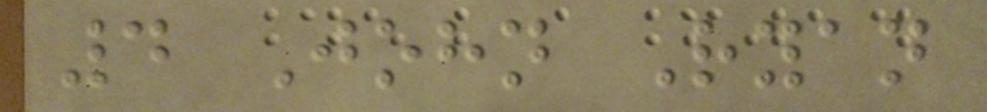4 John Ryan
